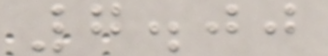7.00
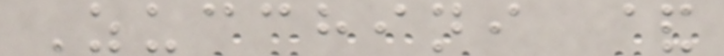Zucchini &
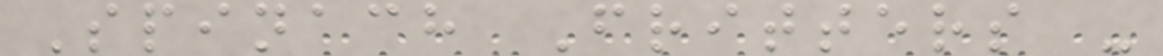Spinach Fritters -
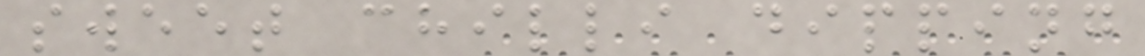sweet chilli dipping
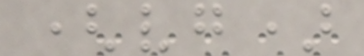(vg)
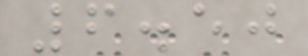6.50
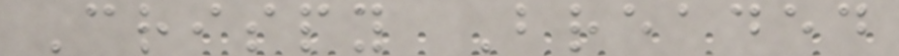Crispy Breaded
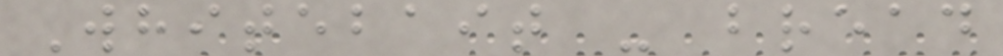Whitebait - bread
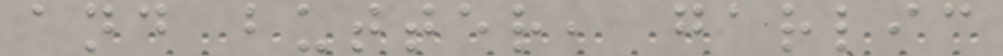and butter, garlic
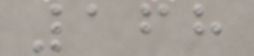168
